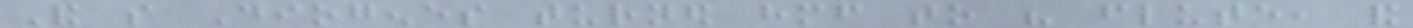And so Diogenes turned himself to his flute, and
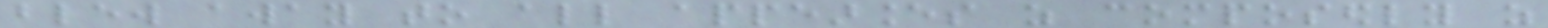blew away to all appearances as composedly as
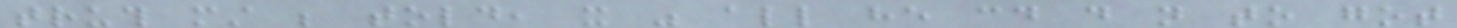truth must be told, it was all he could do not to got
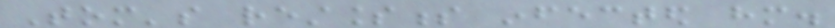Tom's restlessness infected him.
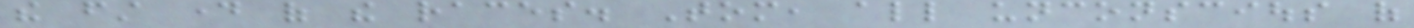the first day of the races. Tom, all unconscious of
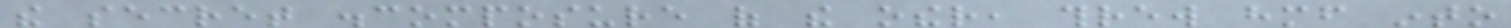the secret discomposure of the other, threw himself into
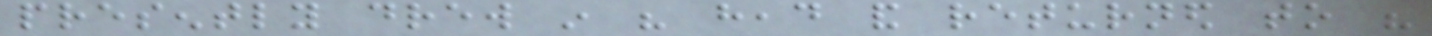presently drew in his head and returned to his
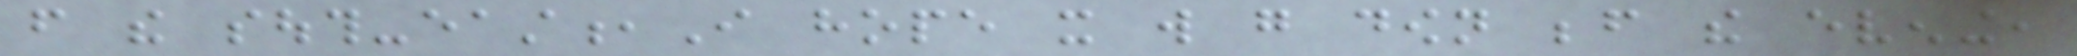from the south-east,I hope it will go down before the evening,
